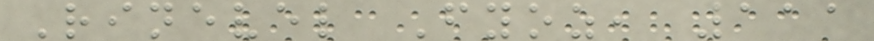Rinevel Fyoz, 111
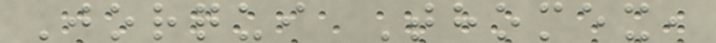Jorqui Thomex,
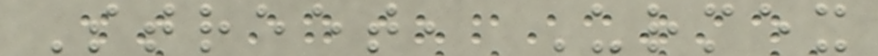Street, Urmex
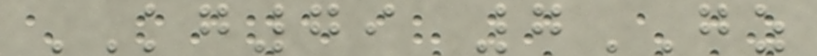KG79 7GZ
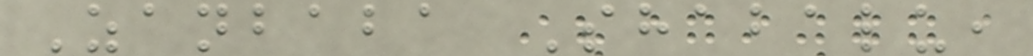Zanbaba Shabalu,
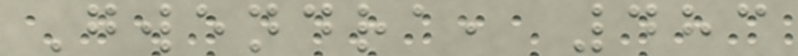Gwendra, 483
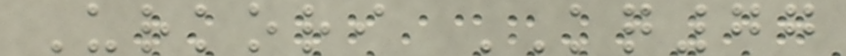Urkori KQ77
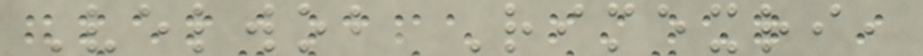Velwob Rimexri,
